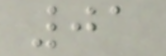01
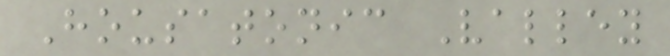Housatonic Valley
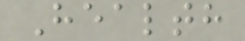Health
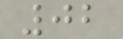02
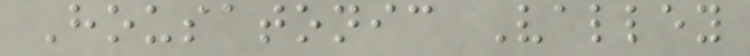Housatonic Valley
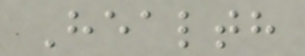Health
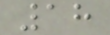18
